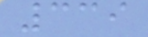339
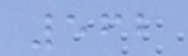562
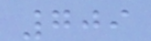709
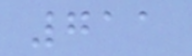711
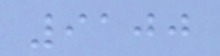9100
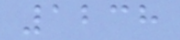1238
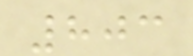803
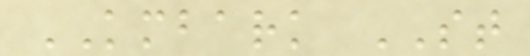KMBARK ST
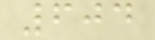604
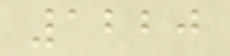1220
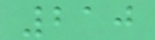210
